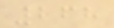268
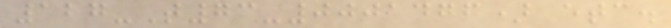127-T73-0001476) etc.
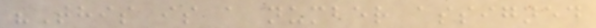"This is a number assigned
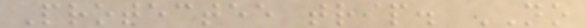Protectee trip. NO
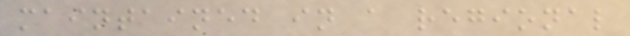maintained in a regional
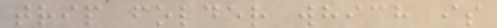trip folder which is
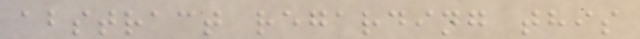abstract regarding this
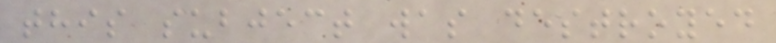this subject was destroyed
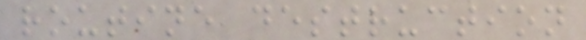routine destruction
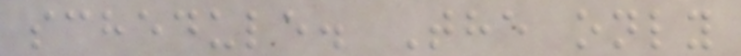schedule. The only
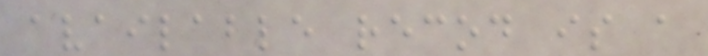available recod is a
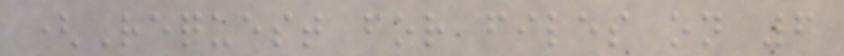(Request for files on 6
